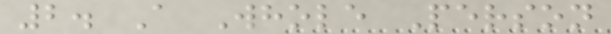2. A Whole Person
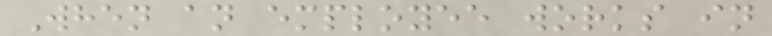When an employee works in
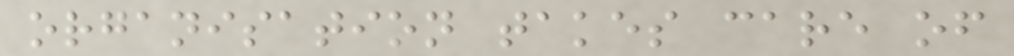organisation takes care of
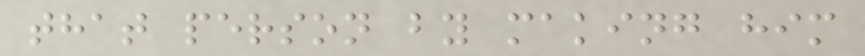that person by making him
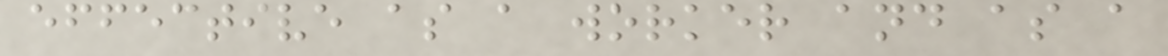effective as a worker and as a
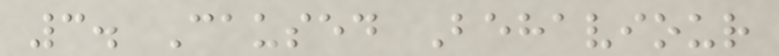3. Caused Behaviour
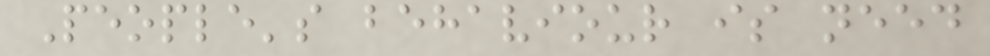People's behaviour is need
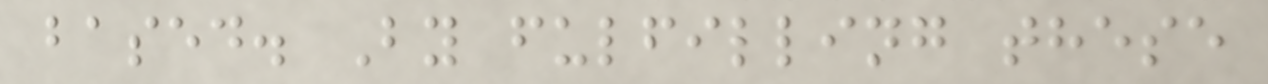based. By fulfilling these
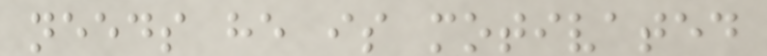needs he is motivated
